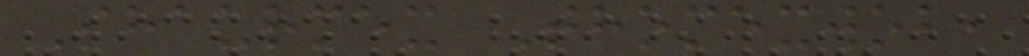Shaurmex Thomexwob,
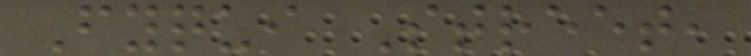Fyqui Street,
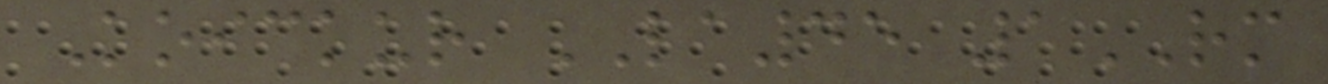Koickur LA45 1RM
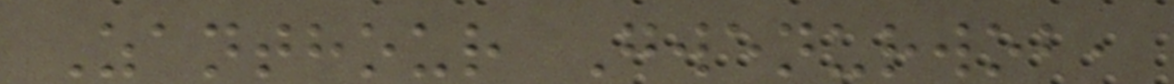Zanthour Gwenurwob,
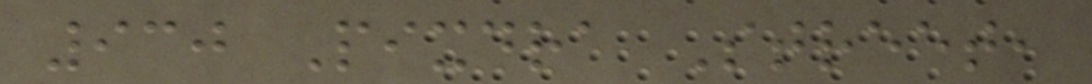930 Pixdra Street,
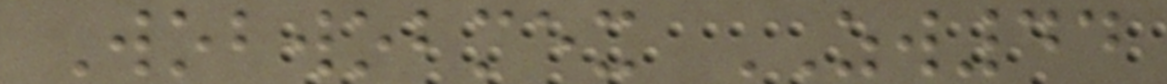Wobwobmex ZW44
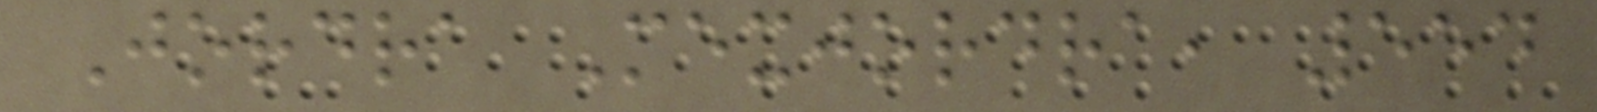Jordra Mexjordra, 554
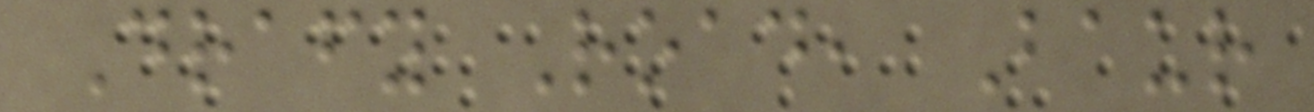Drafy Road, Baur
